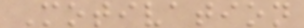Motivation
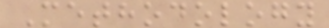Methodology
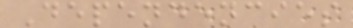Dependencies
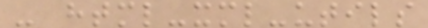- html-xml-utils
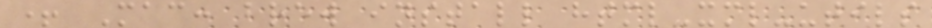+ Mac: brew install html-xml-utils
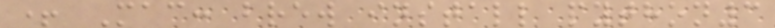+ Mac: brew install python3
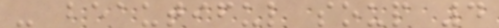- beautiful soup 4
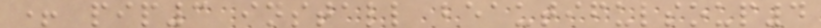+ pip3 install beautifulsoup4
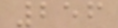256
